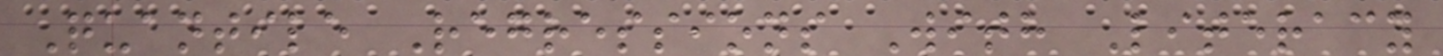Quantile Regressions With Literacy
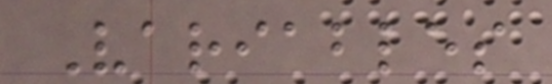Variables
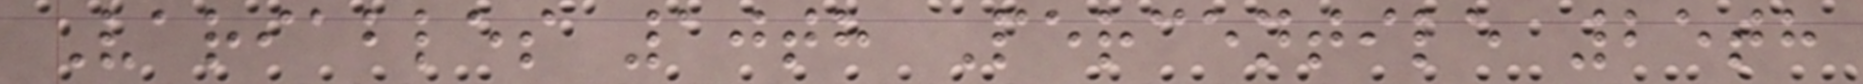Variables 10th Percentile 25th
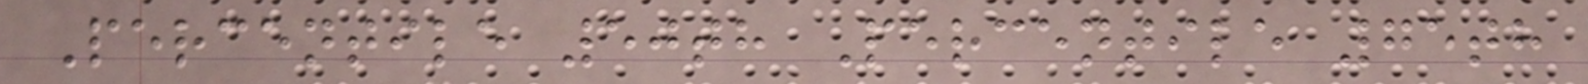Percentile 50th Percentile 75th
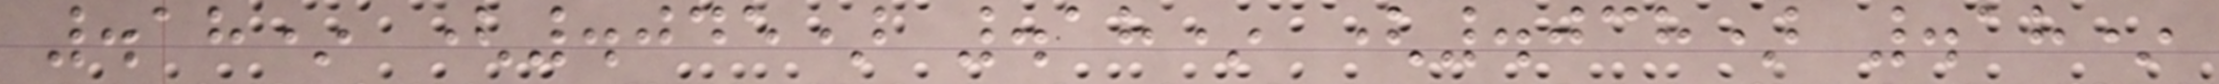.18* (.045) .18* (.038) .18*
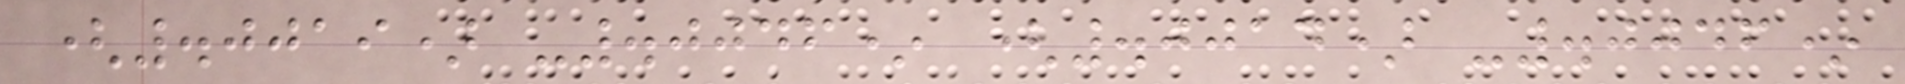(.0019) -.0046* (.0014) -.0046*
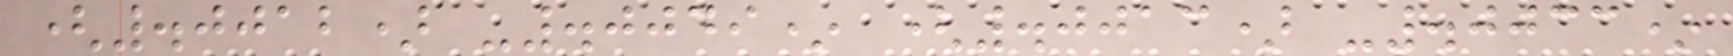(.0012) -.0049* (.0013) -.0033*
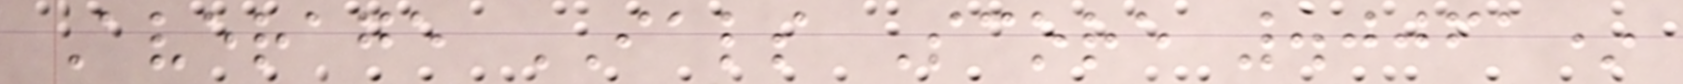Average IALS Score .0061*
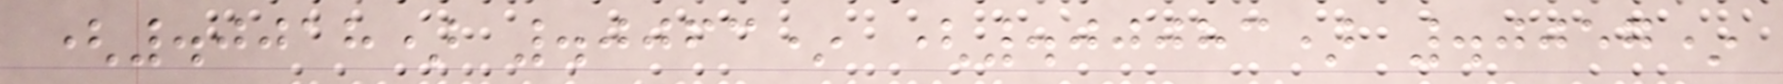(.0018) .0063* (.00083) .0057*
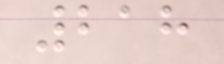218
